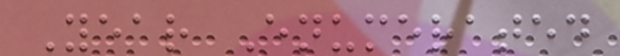Year Enumerated
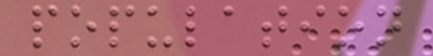population
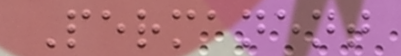Permanent
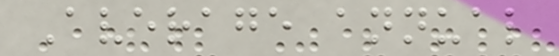Average annual
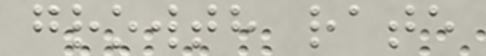growth rate
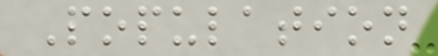Population
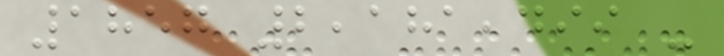1857 2,181,499 -
